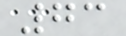73
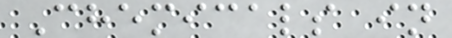Chemicals in
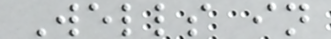Wells in
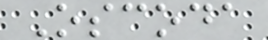Oscoda
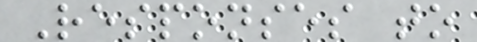Responses to
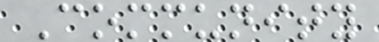Community
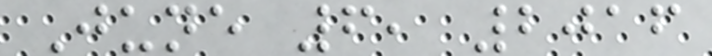June 6, 2016
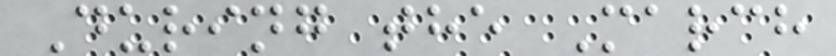During the March
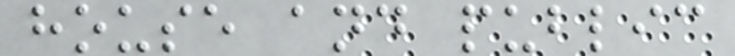house and public
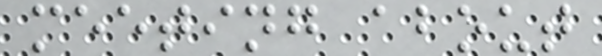meeting about
